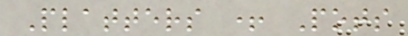Platters + Pots
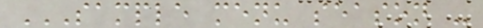SAMPLE MENU SEASON -
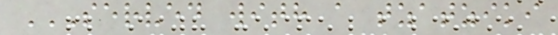SERVED WITH A TZATZIKI
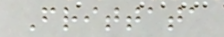Frittata
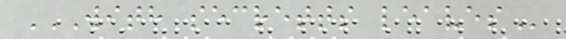WITH SECRETTS LEAVES
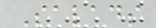Salads
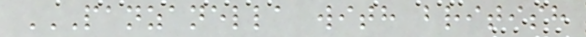PANZANELLA WITH BRITISH
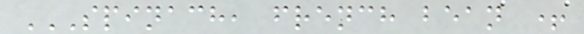SPINACH, FRENCH BEAN +
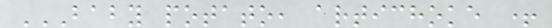BABY POTATO, ARTICHOKE +
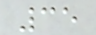35
